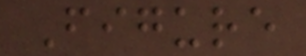Figure
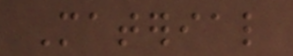Material
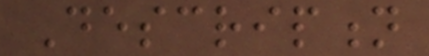Description
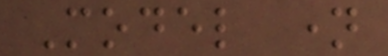Model name
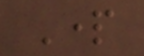Part
